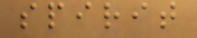spirit
